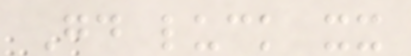Good luck xx
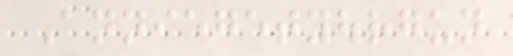Anniegetyourgun
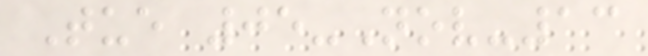Tue 05-Nov-13
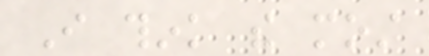I think the most
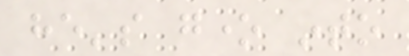he's gone into
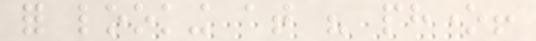for looking at his phone!
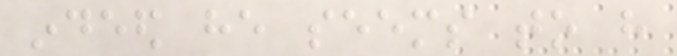indeed he seems to have
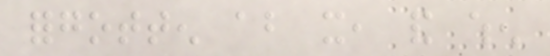forgotten about it, and when
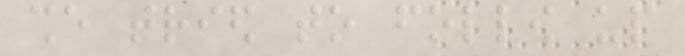she tried to follow up
